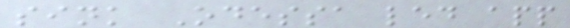sink Odessa led app
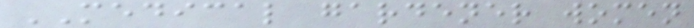MEDICAL gardener women
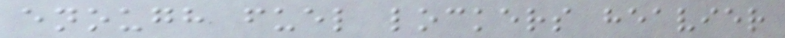enough fuel lockers heavier
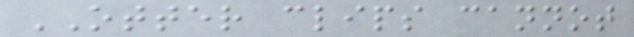OTTER clips cannot
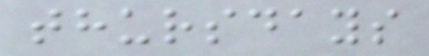thursdays
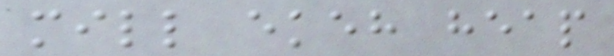mill ekeh heap
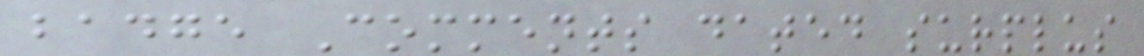badge Comments dated surplus
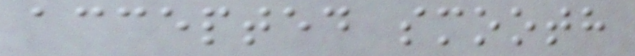accepted smooth
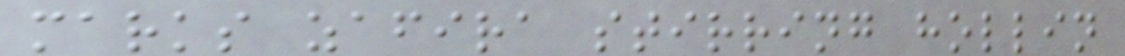marks zafira stirring hollin
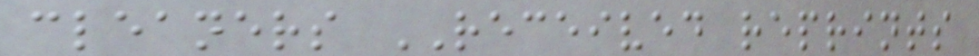cleaners RECEIVED reprints
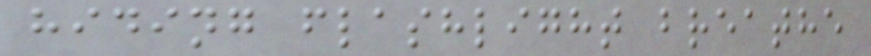hiding flashlight breathe
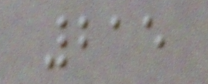215
